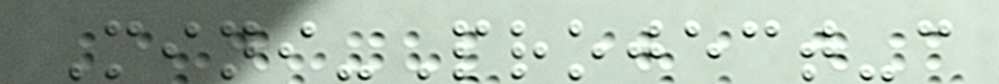Mini-Project-c
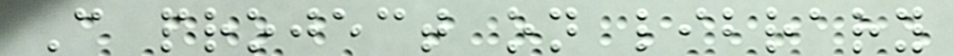C project on library
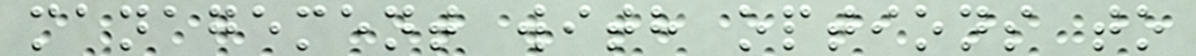management with options to
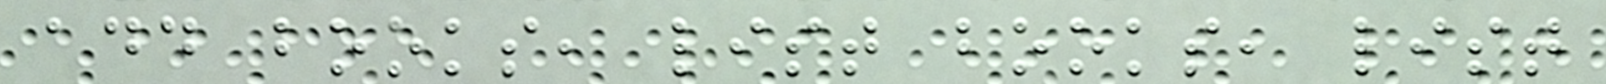add books, list books, list
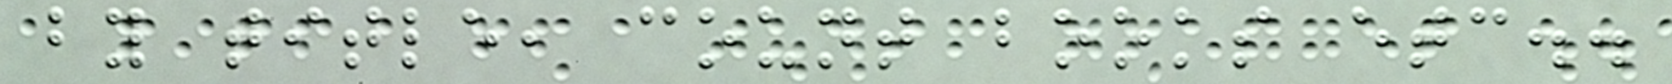by title, count books etc..
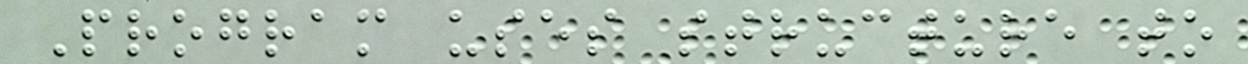Program uses structure to
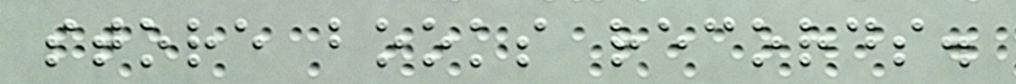store books records.
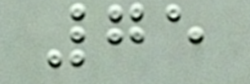75
